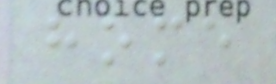home
